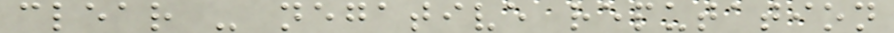clear - negative reputation
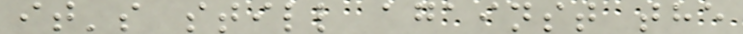it's still against the
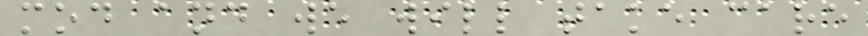mod and we will take care
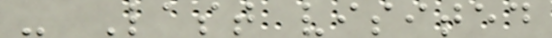- Last visited
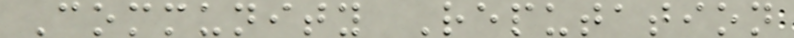Community Reputation
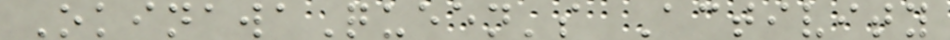OkinawaQueen's Activity
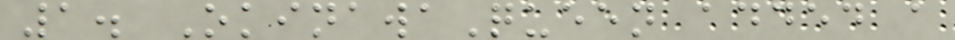1. OkinawaQueen added a
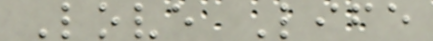Love Life
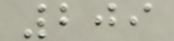209
